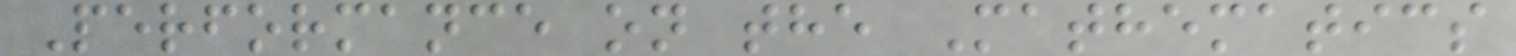Performance on the Mathematics
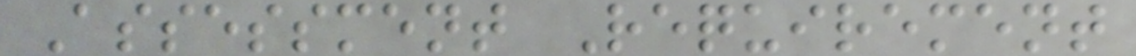Assessment Requirement
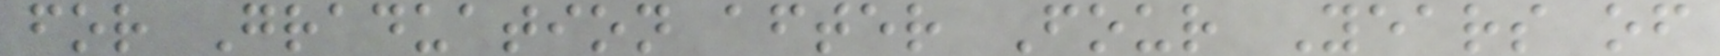for Graduation after Four Years of
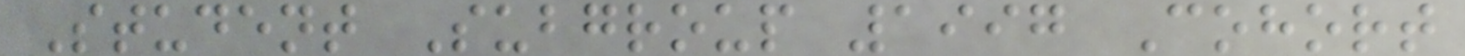Student Subgroup 1997 Cohort
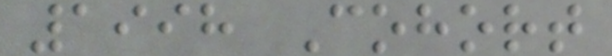1998 Cohort
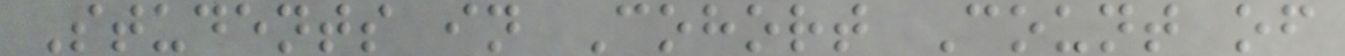Students in Cohort Count of
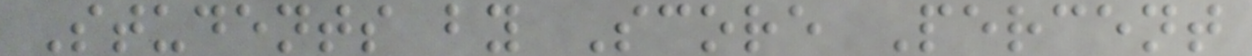Students by Score Percent
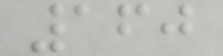160
